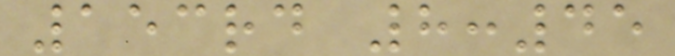153rd 8:45
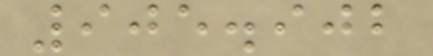905.902
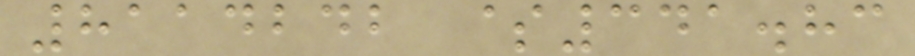8114242 $341.83
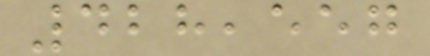428,557
